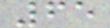65
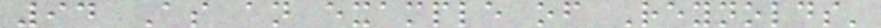94 As an example of Reynolds'
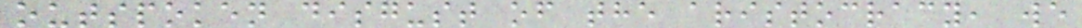outspoken disgust of the aristocracy, we
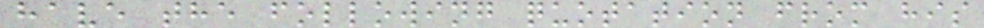have the following quotation from his
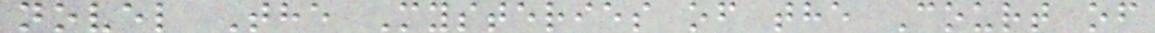novel The Mysteries of the Court of
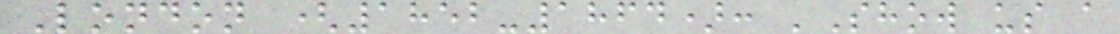London (1852-1864): 'Show us a
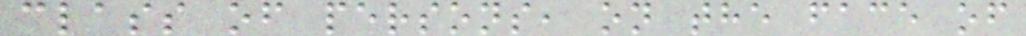class of persons, on the face of
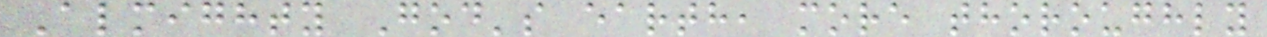Almighty God's earth, more thoroughly
